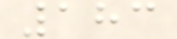183
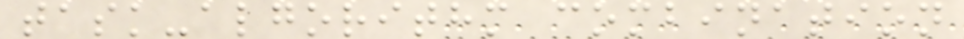task-algorithm combination
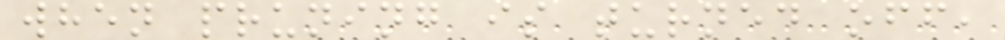when pruning is turned off,
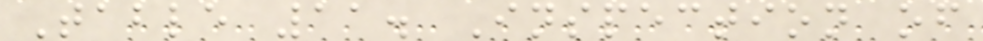Table 11. Inspection of
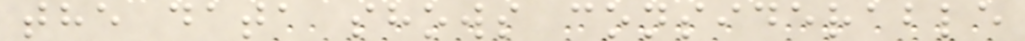the data shows considerable
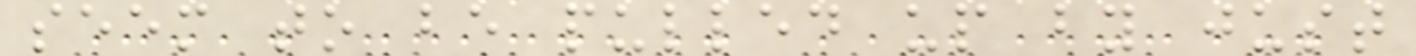seem to be pulled up by just
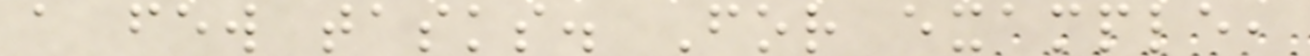a few tasks. For example,
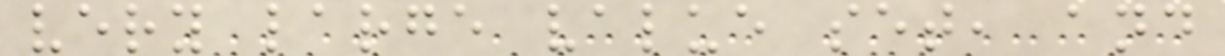very large value set, and
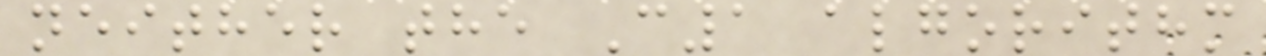neither the C1 algorithm
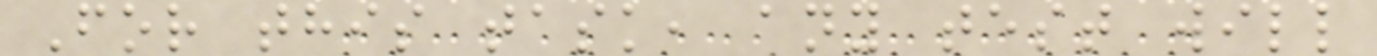For this task, any test will
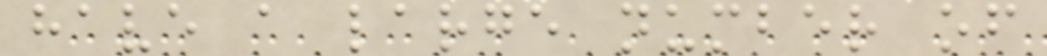have a large number of
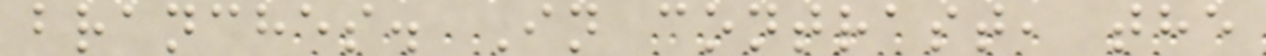branches. In contrast, the
